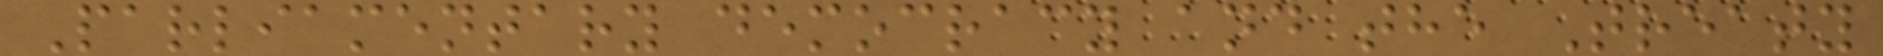Parliamentary democracy and the Treaty
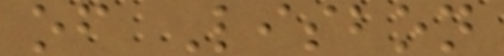of Lisbon
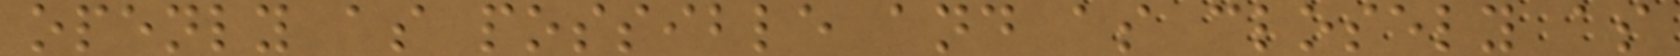openly as possible and as closely as
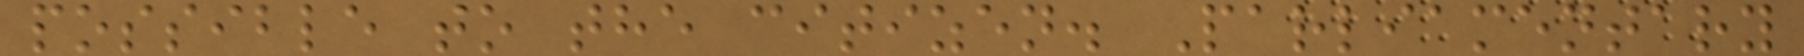possible to the citizen. Parliamentary
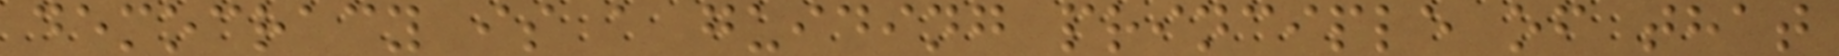democracy is a guiding principle of that
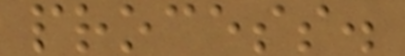process.
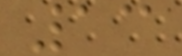13
